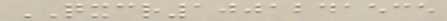QXCR1001241535
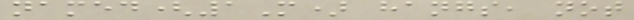named(1M) hangs, not
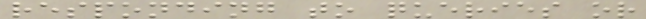responding to queries or
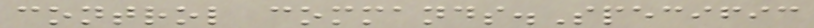control commands.Specific
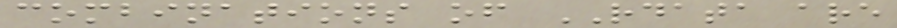combinations of RDATA are
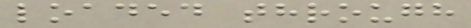loaded through
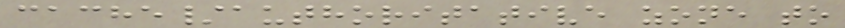cache/authoritative zone to
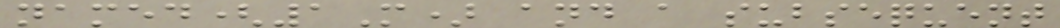named(1M) and a subsequent
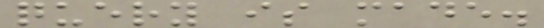query is made.
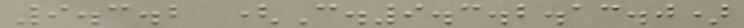9.3.2 (C.9.3.2.13.0)
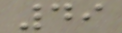49
